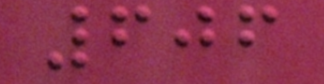606
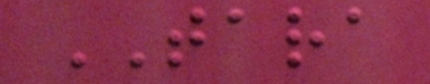TARA
